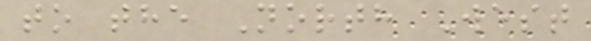to the North West
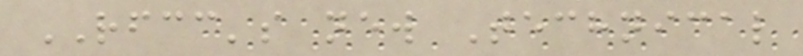RFCC's new Technical
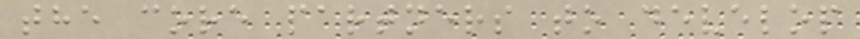the core partners to develop
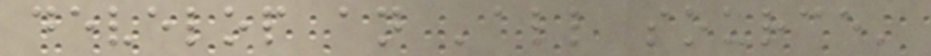develop an 'all source'
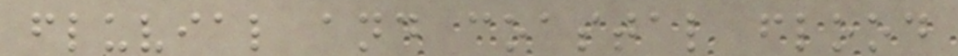fluvial and coastal flood
